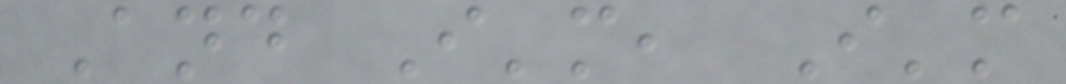And I'm, I'm
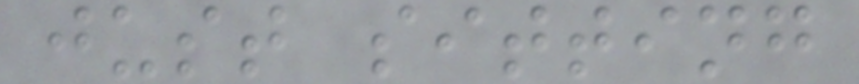just sitting
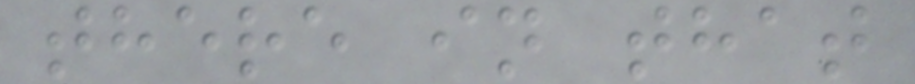there in that
